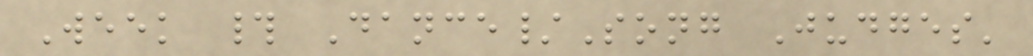Week # Dance/Song Judges'
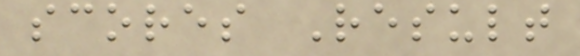scores Result
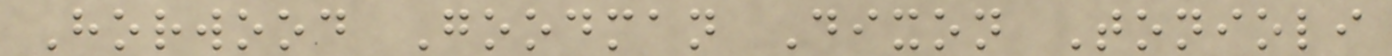Horwood Goodman Dixon Tonioli
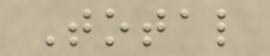Total
